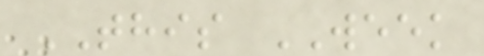THIS WEEK
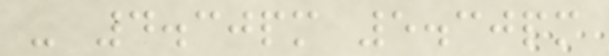- 4.30pm 5.30pm
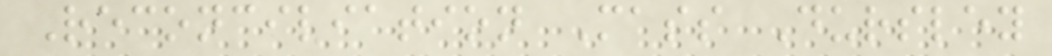Reconciliation Mass Dursley
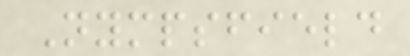Nympsfield
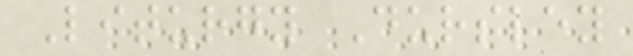Liturgy Dursley
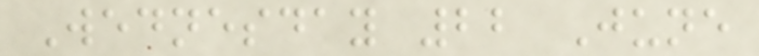Wednesday 22 June
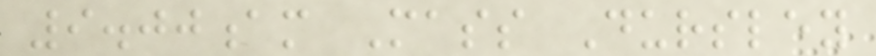9.00am Mass Dursley
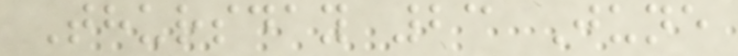Thursday 23 June
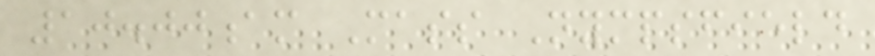10.00am Mass Nympsfield
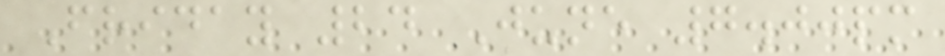Friday 24 June 7.00pm
